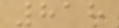818
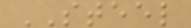STEEL
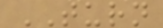TURN
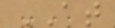AT
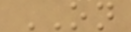ON
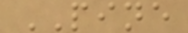PINE
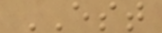EST
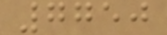7750
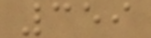359
